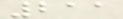211
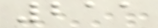211
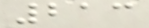213
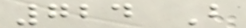724 B
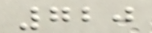720
